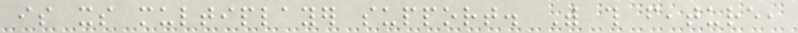is its multiplayer support. With this feature,
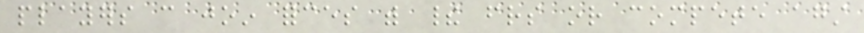players can join forces with their friends or compete against
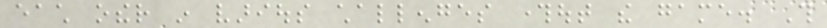each other in various challenges throughout the game. This
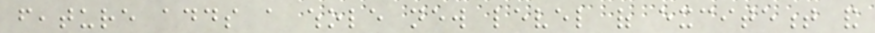feature adds a whole new level of excitement and
